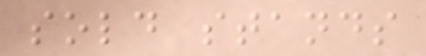sold stands
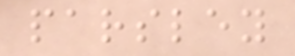parsley
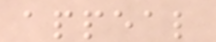appeal
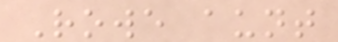Rowe aunt
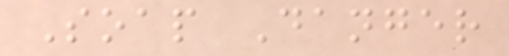Soap Danger
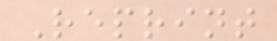Reprint
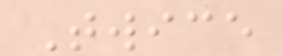Twice
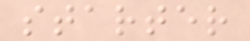starter
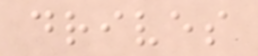drives
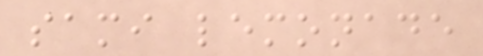sami lemonade
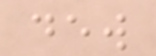dew
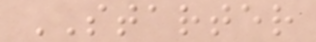STARTER
